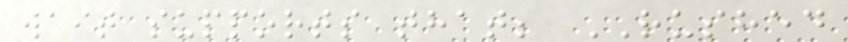wait supports that; RUSHED
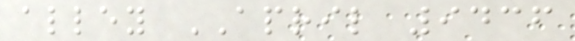alley APRIL 9436
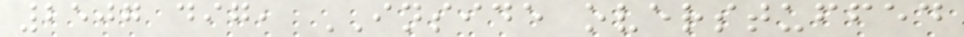2507 dig, INSIDE overstuffed
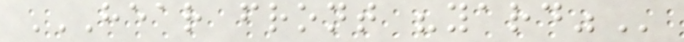HEAR FRONT "YARD"
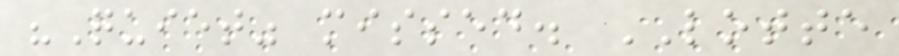"Quiet" missed. LOTTE
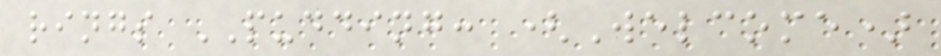rings PUDDING: (Welcome)
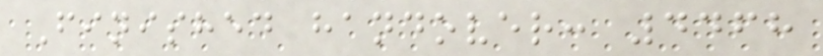Finished handover: 4468
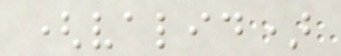(valid)
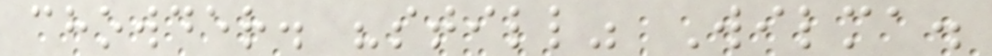chowder. "still" Wilma.
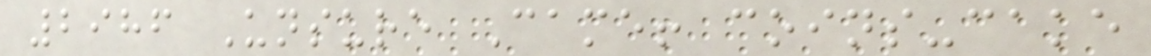2986 Unsure Came! coins-cake
